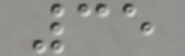35
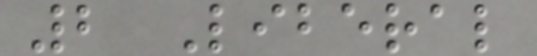2 Liberal
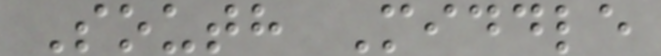South Middle
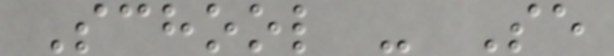School - Se
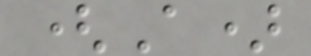(A)
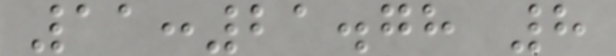11:21.78 8
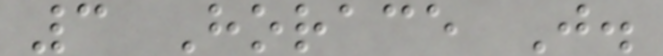3 Horace J.
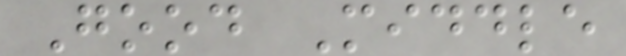Good Middle
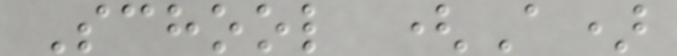School (A)
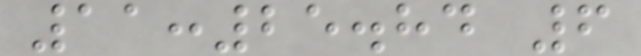11:25.84 6
